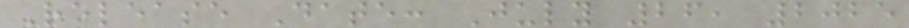Release Date: July 26, 2025
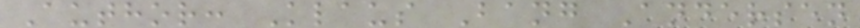Author: Klaus Bang Andersen
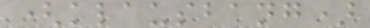(klausbang)
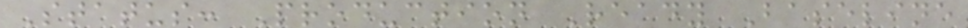Status: Production Ready Baseline
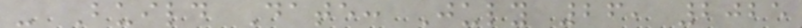- Build Date: July 26, 2025
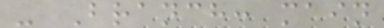- Branch: main
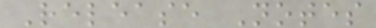Release Notes
